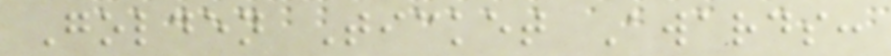Golden Ticket Awards:
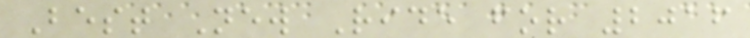Best New Ride for 2016
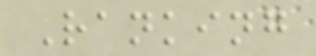Ranking
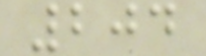204
